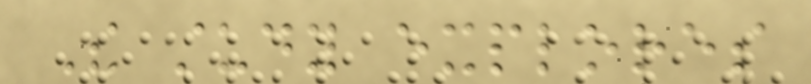The study explores
